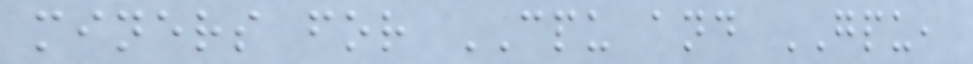miners for CPU and GPU,
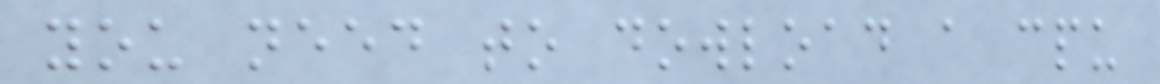you need to dowload a cpu
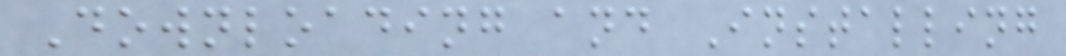Downloading and Installing
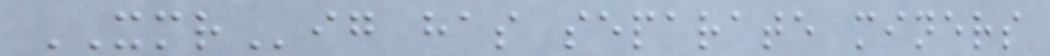XMRig has separate miners
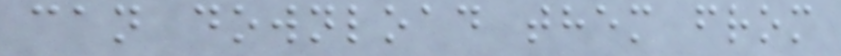can download them from
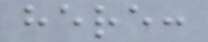here:
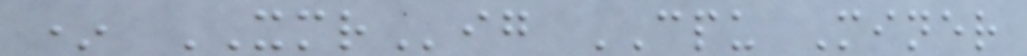* XMRig CPU Miner
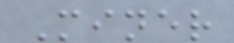Miner
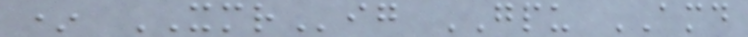* XMRig GPU AMD
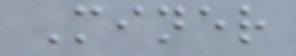Miner
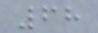68
